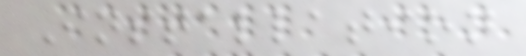Installation
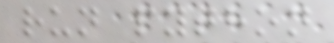run python
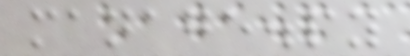manage.py
